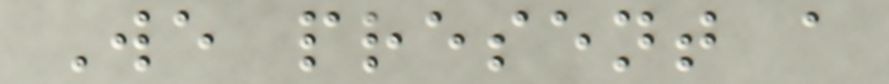We present a
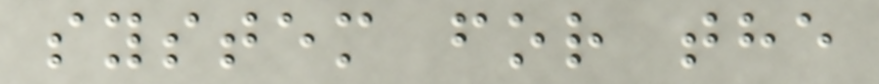system for the
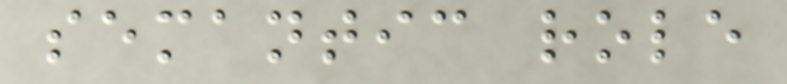semantic role
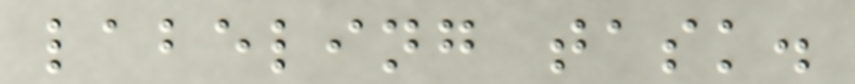labeling task.
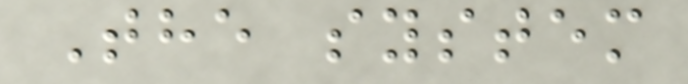The system
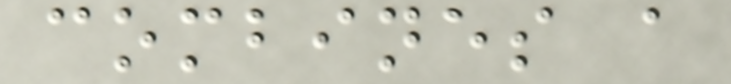combines a
